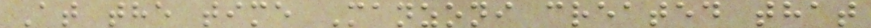At the time Manzoni created that
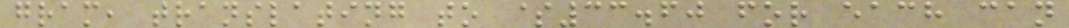gram, translating to $33.60 for each can
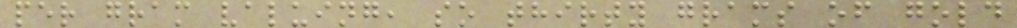per gram valuing, so thirty grams of gold
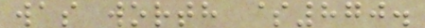was worth $870.
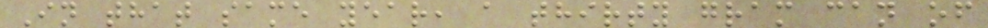In that same year, a thirty gram can of
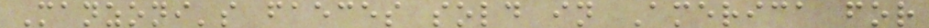Manzoni's faeces sold in America for
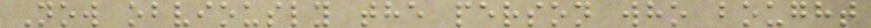Now obviously the person who bought
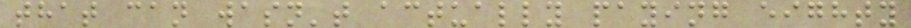that can wasn't actually paying eighty
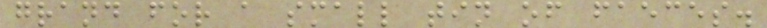grand for a small tin of faeces.
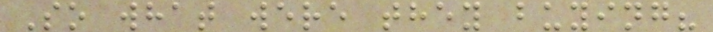So what were they buying?
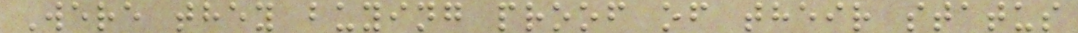Were they buying proof of their status
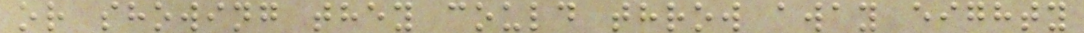or showing they could throw away eighty
